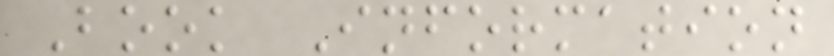Book Information
